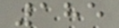185
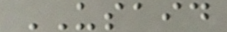USAID
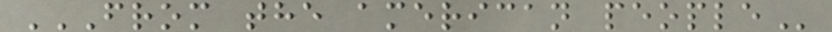FROM THE AMERICAN PEOPLE
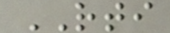RTI
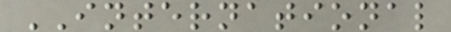INTERNATIONAL
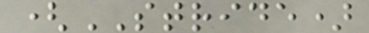(STRIDE)
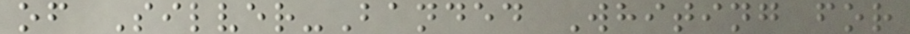of Silver-Banded Whiting for
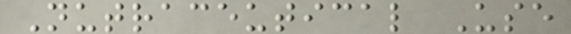Nutraceutical Use
